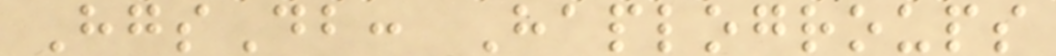HgsDb: Haplogroups
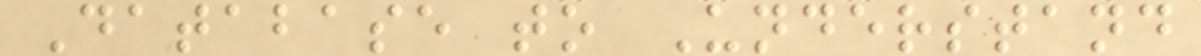Database to Understand
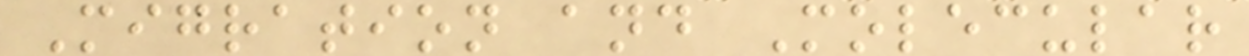Migration and Molecular
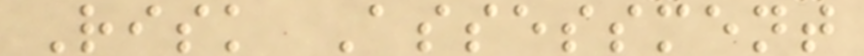Risk Assessment
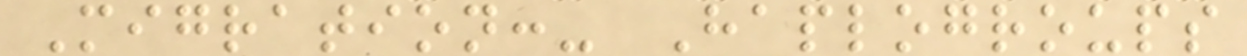Migration:- Haplogroups
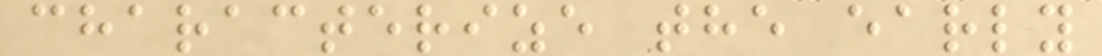characterize the early
